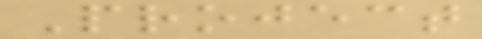Project
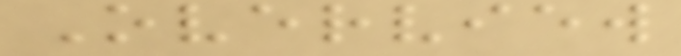Overview
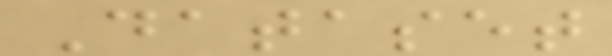Dataset
